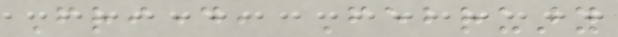Friday, February
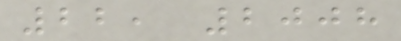22, 2008
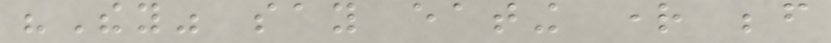"They" say eating right before
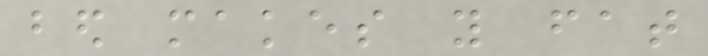bed makes you fat
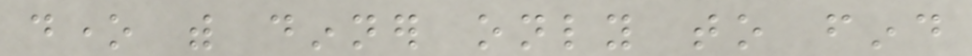done with dinner only to find
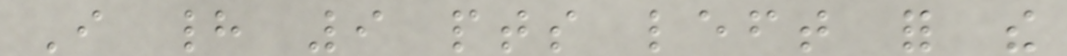I had 9 pts left for the
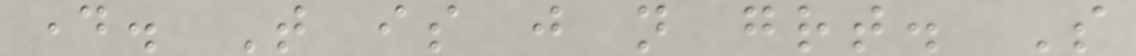day. That is just not great. So
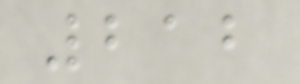212
